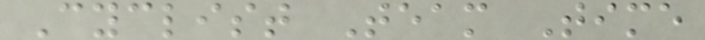Cyclist Team Time
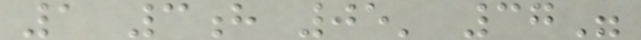1 3h 05' 37"
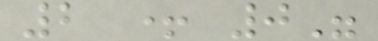2 + 0"
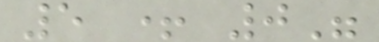5 + 0"
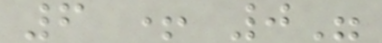6 + 0"
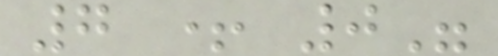7 + 0"
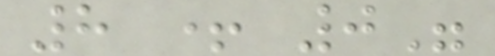8 + 0"
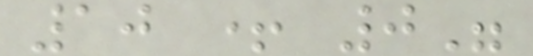10 + 0"
